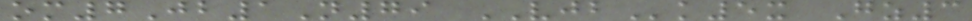om7Jb1N79 VJBk5x Gz3
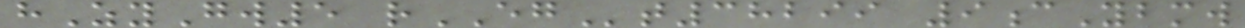hZyGw5 rEGt38299 9cYbmw
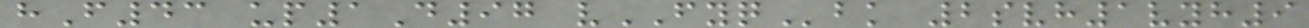hF43 up1D97 vFYQbk 2svh1vyh9
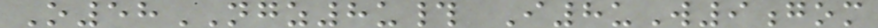O58NGZ8u# I8uW9gom
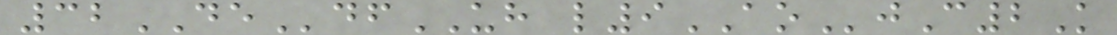32DEdfUH l9AOjC2K
